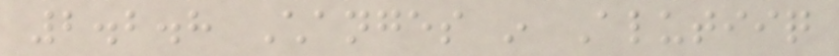2.2.8 Changes in Alutiiq
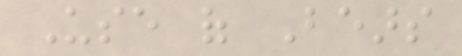Use of Bears
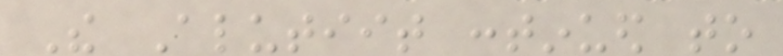The Alutiit continued to
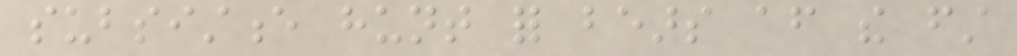subsistence hunt for bears after the first
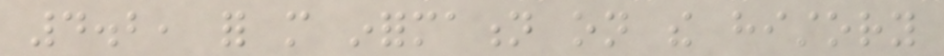4.2, for more information on the history
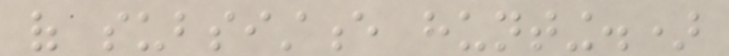of subsistence hunting.)
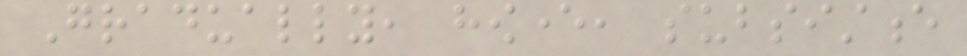Gradually, however, subsistence
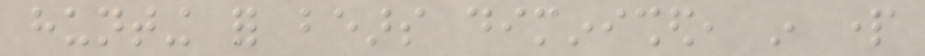hunting for bears diminished, in part
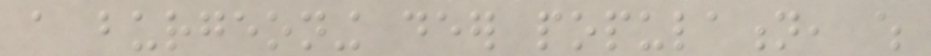a burgeoning deer population, which
